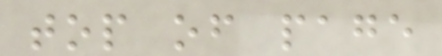top of page
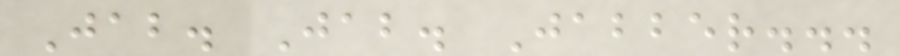Jab. Jab. Jabber...
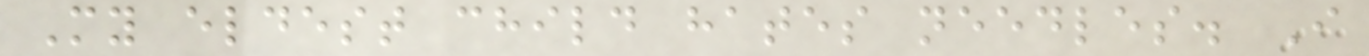My eldest child hates needles. I
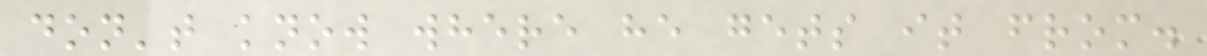don't know where he gets it from.
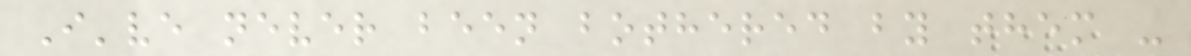I've never been bothered by them -
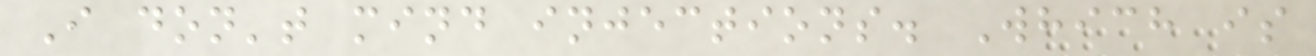I don't mind injections. Which is
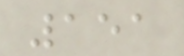151
